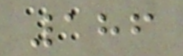186
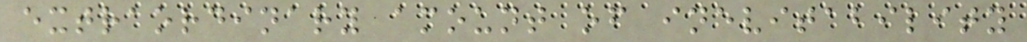extraordinary amount of inevitability
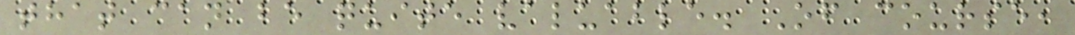that can be quite valuable. Of course,
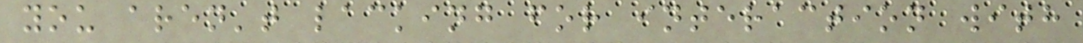you aren't lacking for interaction with
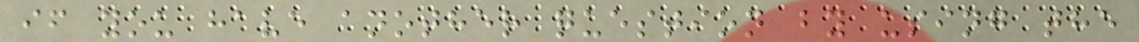if you have another question by using the
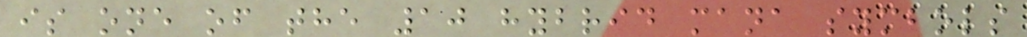is one of the 10 hybrid mana symbols
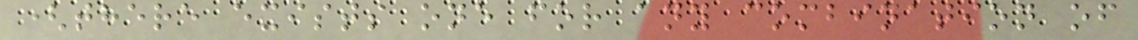(there exists one for any combination of
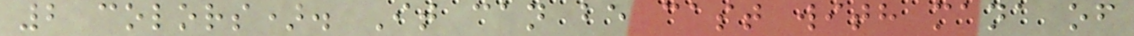2 colors). It can be cast with mana of
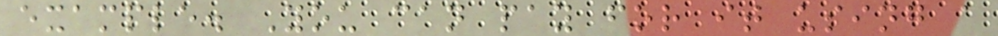example. You can pay for it using a
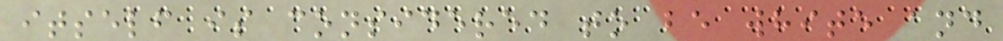itself is considered to be white and
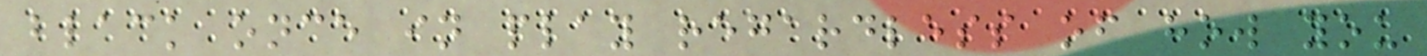black once in play regardless of how you
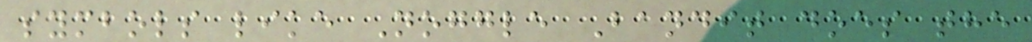symbols like Noggle Bandit does the
